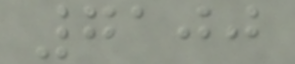7100
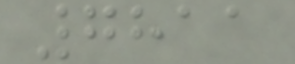7811
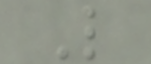L
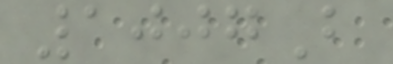1007B
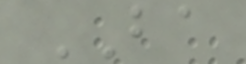BA
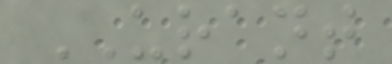URANT
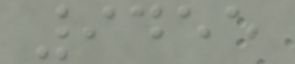9455
